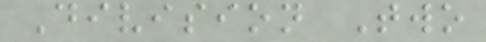Division Two
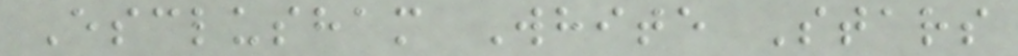Esclusham White Stars
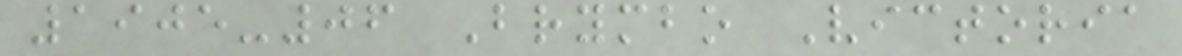1905-06 Brymbo Victoria
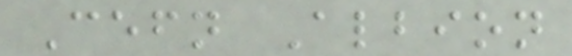Cefn Albion
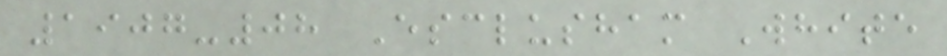1907-08 Esclusham White
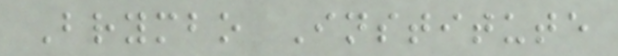Brymbo Institute
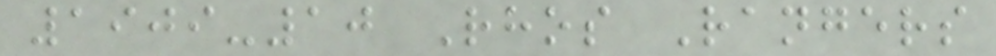1909-10 Rhos Rangers
